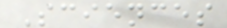Sciences
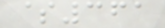$361
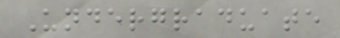Undergraduate
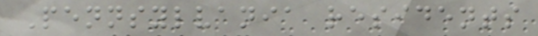Pennsylvania residents
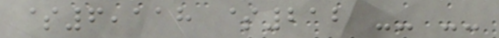$6,118 $212 -- --
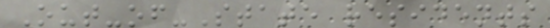Out-of-State residents
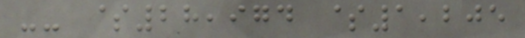-- $28,974 $1,205
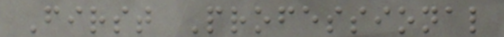First Professional
